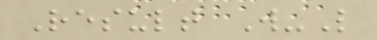Result W-L
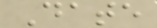Date
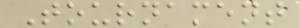Tournament
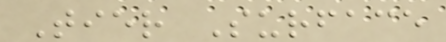Tier Surface
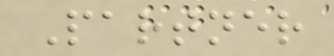Partner
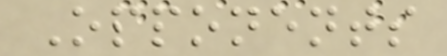Opponents
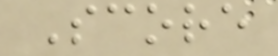Score
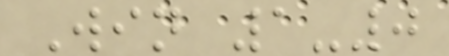Win 1-0
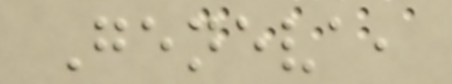Geneva,
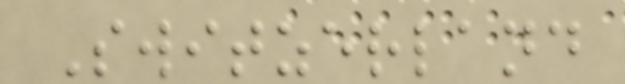Switzerland
